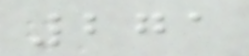271
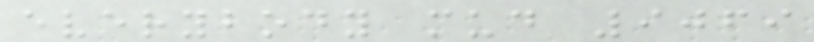everybody mud 9069
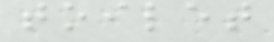toilet
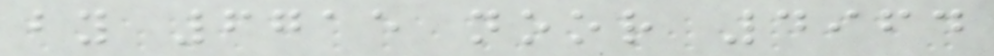by 6715 noor 4964
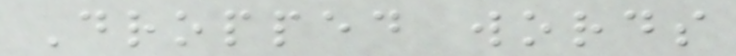Dropped words
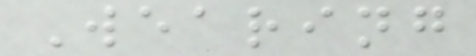Wearing
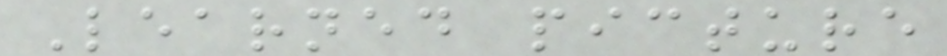Learned picture
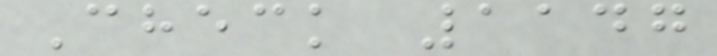Check 1147
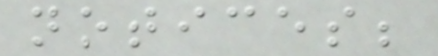notices;
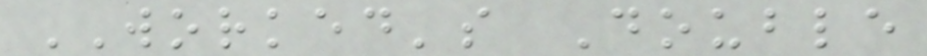WORKED's Double
